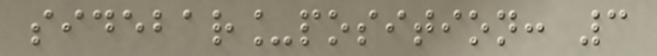sidebar_position: 3
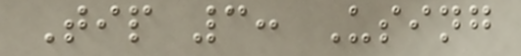Tip 3: Using
